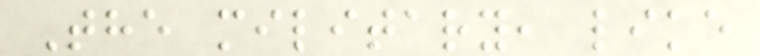The military, like
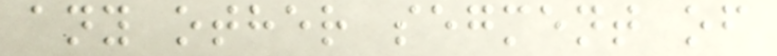any other segment of
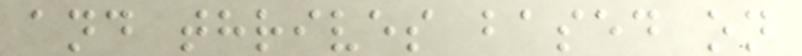and thrives based on
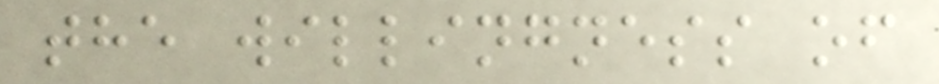the willingness of
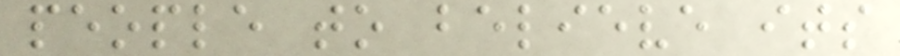people to believe its
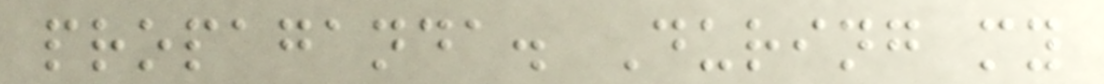propaganda. During my
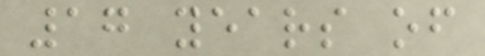17 years of
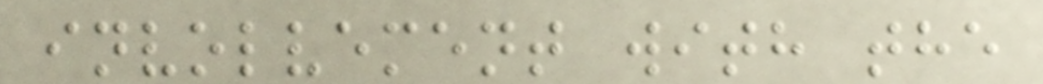involvement with the
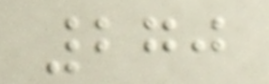270
